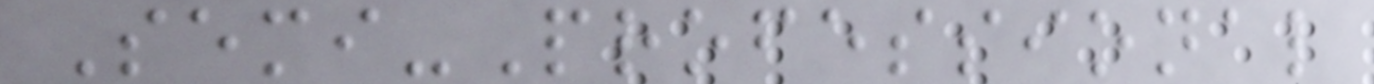Semi-Professional
